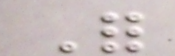For
